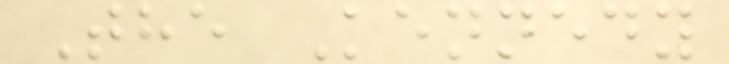The Kennedy
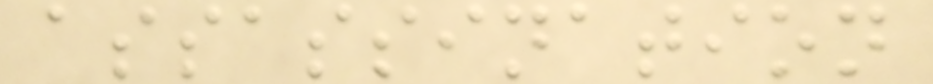assassination
